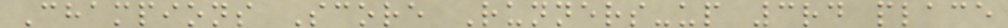Champions Score Runners-up 3rd place
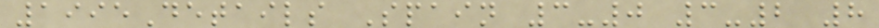1995Details Spain 3-0 3-2 8
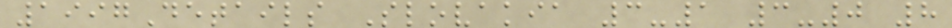1997Details Slovakia 3-1 3-0 8
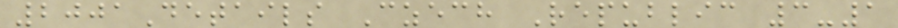2001Details Czech Republic 3-1
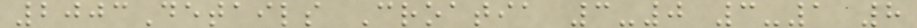2003Details Croatia 3-0 3-1 8
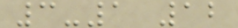3-1 12
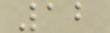12
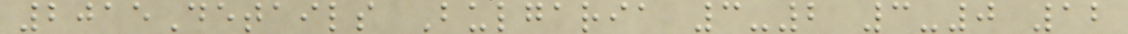2015Details Bulgaria 3-2 3-0 12
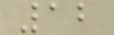12
